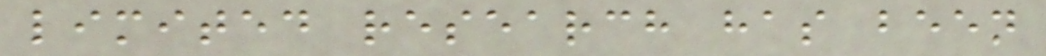limited research has been
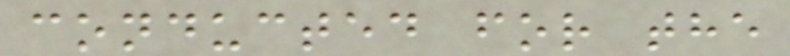conducted for the
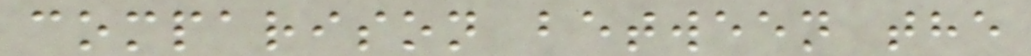comparison between the
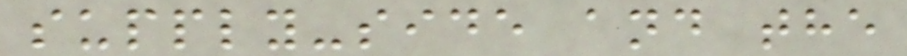supply-side and the
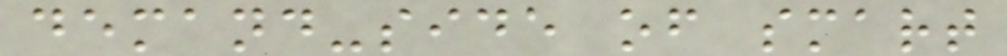demand-side of smart
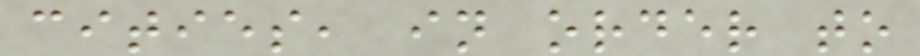cities, in order to
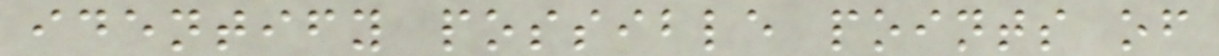identify possible points of
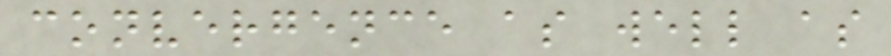convergence as well as
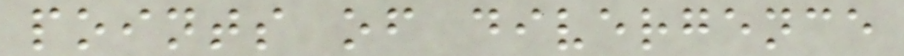points of divergence
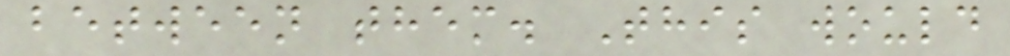between them. This would
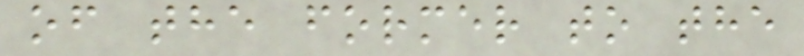of the former to the
